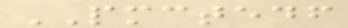PMCTEDF
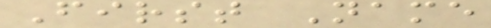First Name
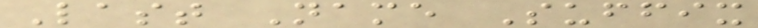Last Name Suffix
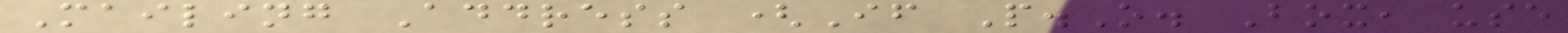Mailing Address (If P.O. Box, use
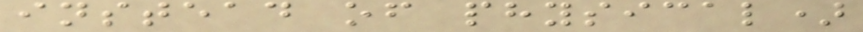instead of physical)
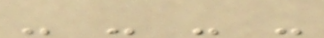- - - -
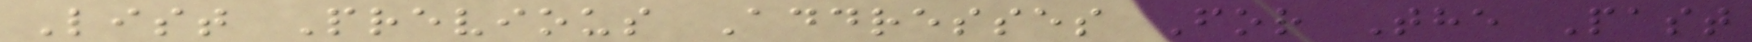List Previous Addresses For The Past
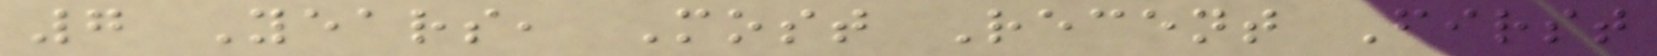7 Years, Most Recent First
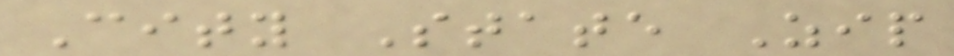City State Zip
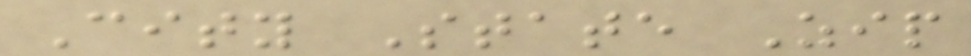City State Zip
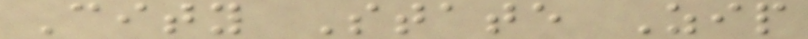City State Zip
